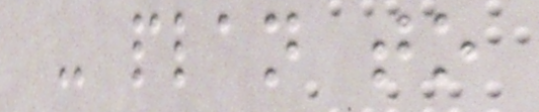- plan to
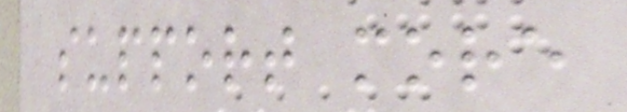support more
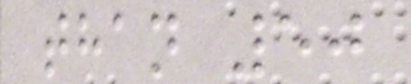than 50
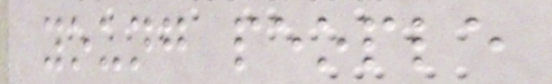young people
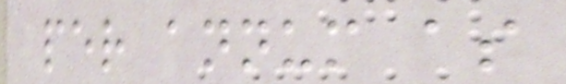per annum as
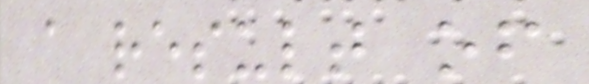a result of
